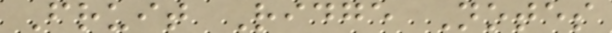Fruit Ridge Notes
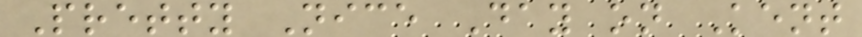Pretty Nice Day on Kent
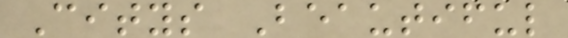Citys Beautiful
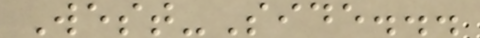West-Side...
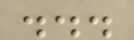...
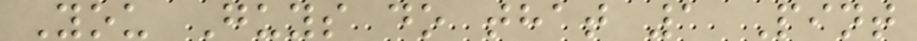You Guys do that 1 Pint
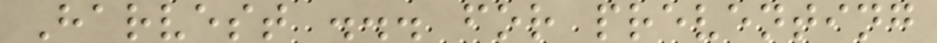Harvest ... for preventing
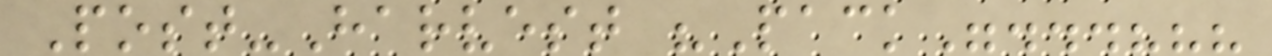Post-Harvest "Pack"...???
